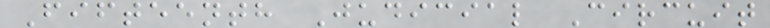Fifteenth Judicial Circuit
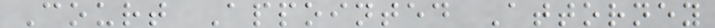Court Appointed Attorney
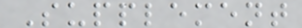Supplement
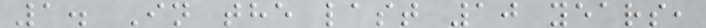1. In the last 10 years,
